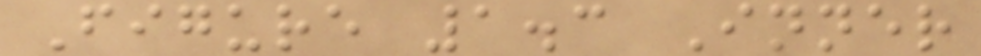Figure 1.3 Inner
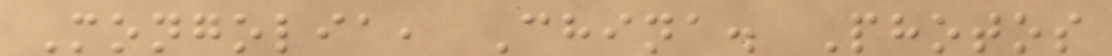Mongolia, China. Photos
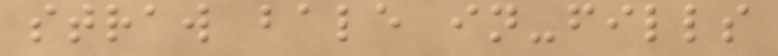straw bale in-fills
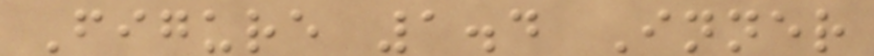Figure 1.4 Inner
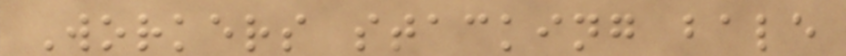Workers stacking bale
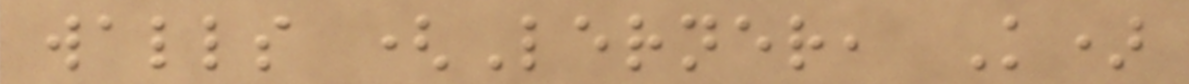walls (Lerner, K)
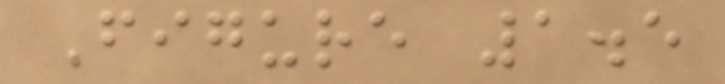Figure 1.5
